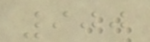900
